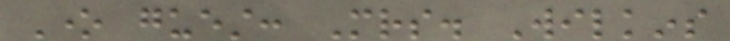One guest: Mrs. Wilkins
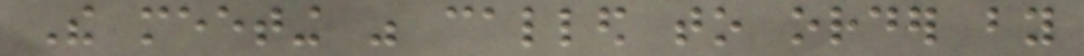The meeting was called to order by
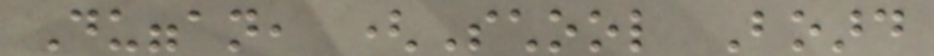Duggan, (School Board
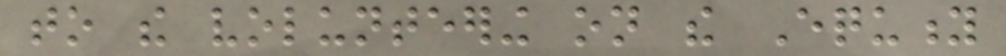to the volunteering on the Equity
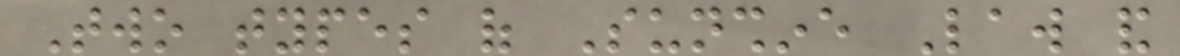Two types of Sunshine Law and
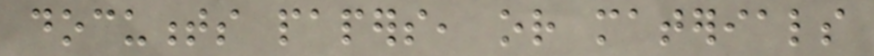documents papers, or materials
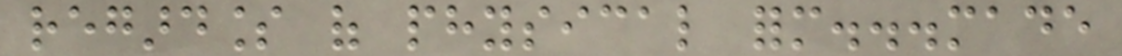regardless of physical form...made
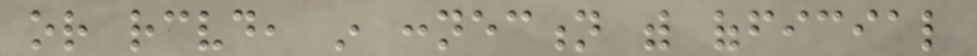or received, in connection with official
